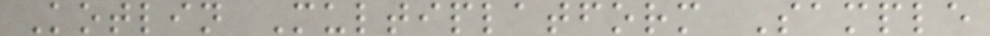Kotlin Multiplatform Sample
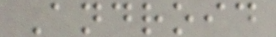Android
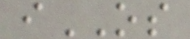iOS
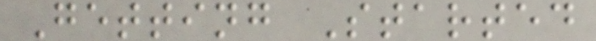Getting Started
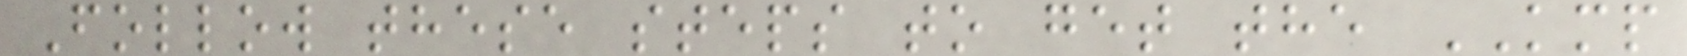Follow these steps to get the KMP
